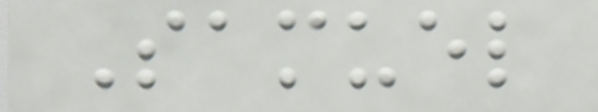Samuel
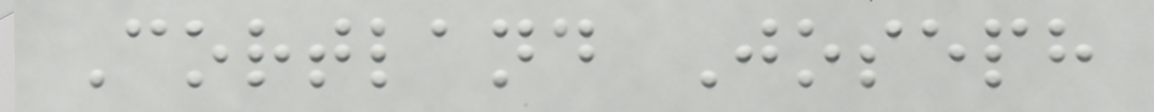Cortland Joseph
